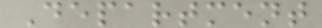Department
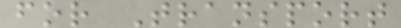for Transport
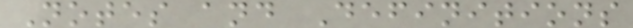Notes and Definitions
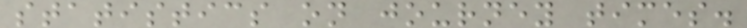statistics on journey times.
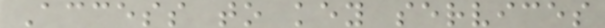Access to key services
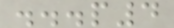...p4
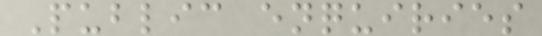Public enquiries
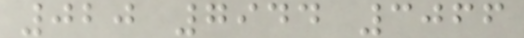020 7944 3066
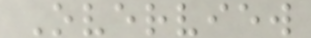Overview
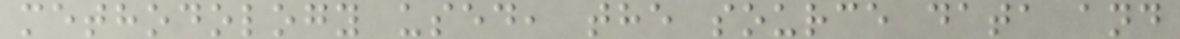methodology used, the source data and
